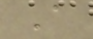A
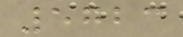5723
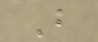B
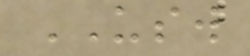USW
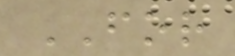FOR
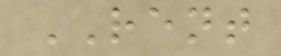RENT
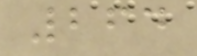264
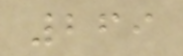269
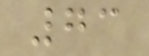73
